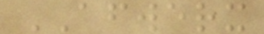AFWERX
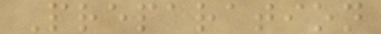Preparation
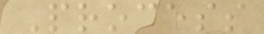Process
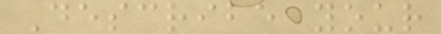Describe your
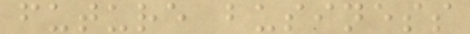future business
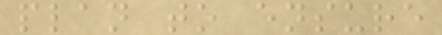plan to ensure
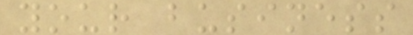your business
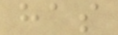has
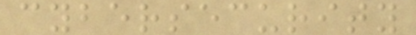cybersecurity
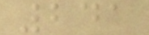241
